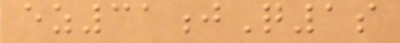ez31jQ1s
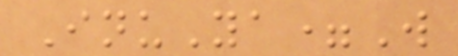InuYa=W
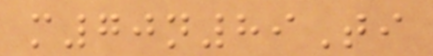m70n89Ti
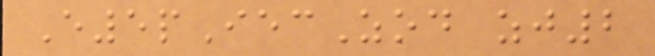E5pIecZod zj2
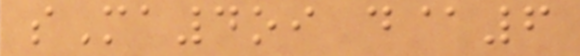sMa4oi d@6
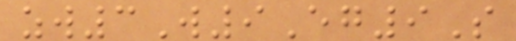zw3W9Eg9S
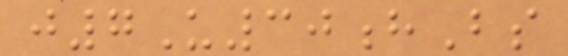j7U30hBs
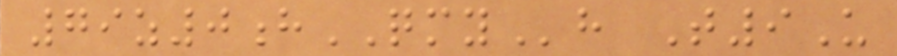79z0hQMYh T9U
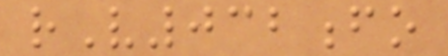rV032fo
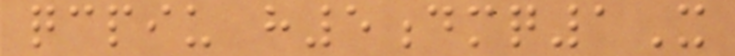qcpiu h5dmq1X
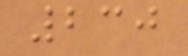230
